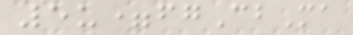5u=fgCbMa
